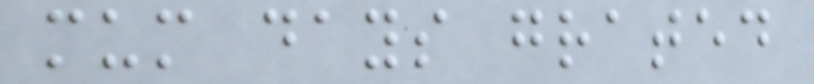mum days grated
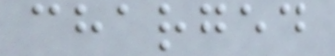charged
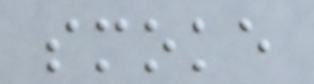smoke
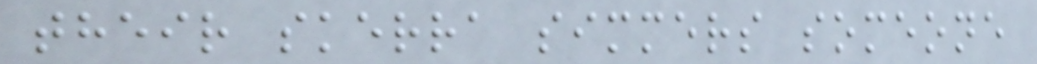their skerra simmers someone
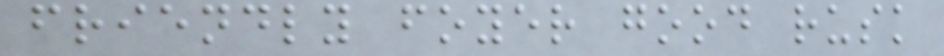friendly foyer good rusk
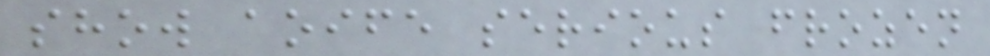show aoife serious frozen
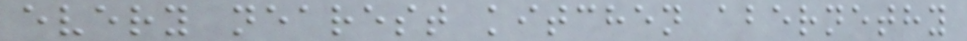every nearest kitchen abernethy
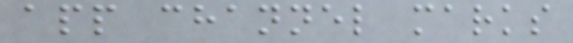app channel marks
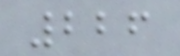226
